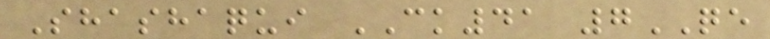Shashaqui CK41 7QE
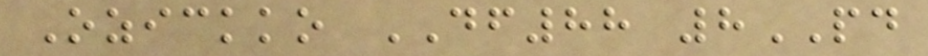Ozickko DF88 8PD
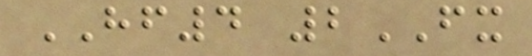HF4 2FX
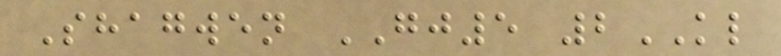Shagwen GJ5 2KL
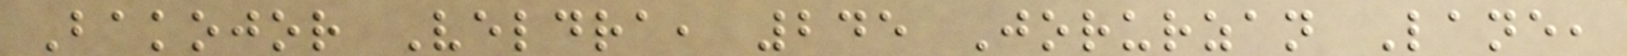Bakojor Veldra, 245 Jorurzan Lane,
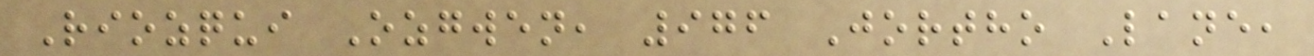Riozqui Ozgwen, 976 Jortho Lane,
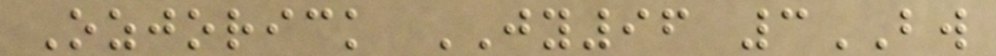Ozjorick JY96 3BW
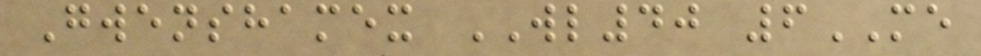Gwenshamex WL40 6ME
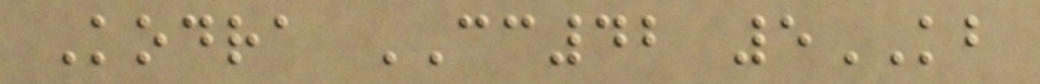Kodra CC42 5KB
